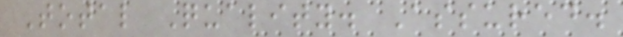Total Quality. Assured.
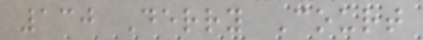130 Derry Court
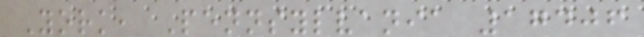York, Pennsylvania 17406
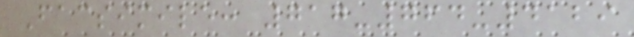Facsimile: 717-764-4129
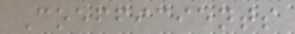Coefficients
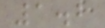1.2
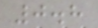0.8
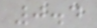0.4
